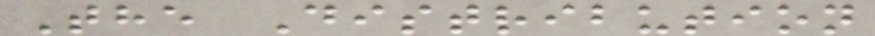The Distribution
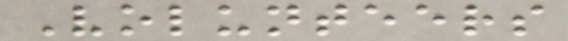Volunteers
